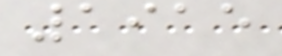1915
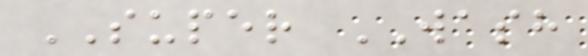SUPER WASH
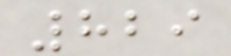829
